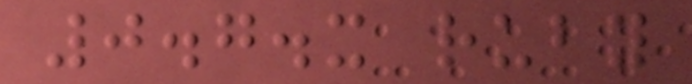0.7.x ruby
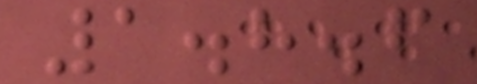1.8.6
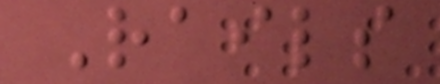Rails
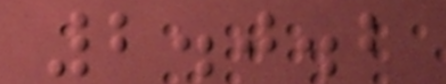2.0.2
